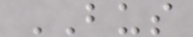BUS
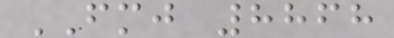FMJ 8868
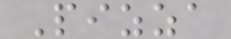Pizza
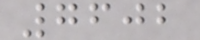7602
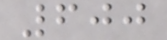600
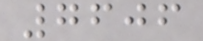7606
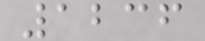1236
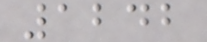1242
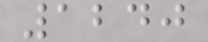1240
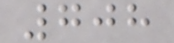708
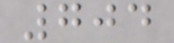704
